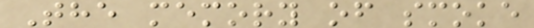The memory of smoke
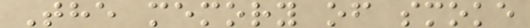The memory of smoke
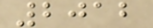2012
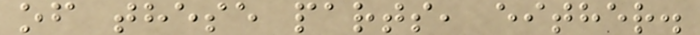of these parts, either.
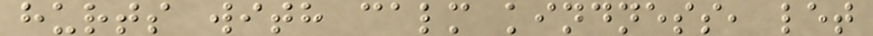hurts with calm kindness, let
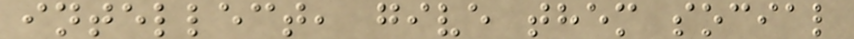intellect, give them social
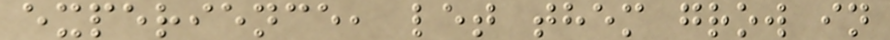experience, let them grow in
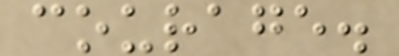courage.
